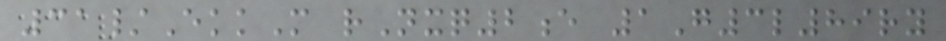31/EkkM rNxq2e 1G3l89ry
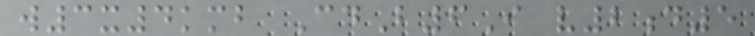w3x4kmb CdB6I v2d5
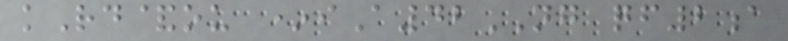kRd&ou *iA42NG qf2a
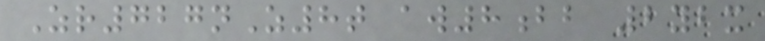Zr727nZ8t aw8bb 2ybx
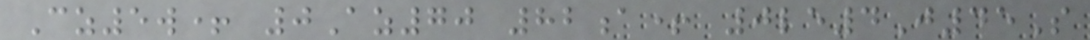Cz5w+ 0Az70 82a+ 0le4J45S
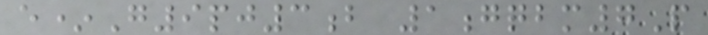e*G9pj3b 1gqbm7P
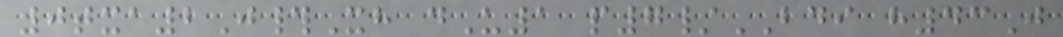0txa2J#Xh dU1 p7/BDI h43J
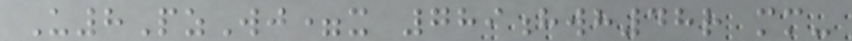U8PzWj=x 789hwh48r mm-
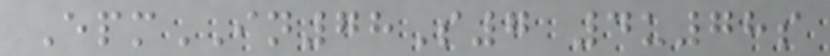EpmIN78S7 4u78s
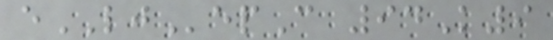eLJepC 94K9
